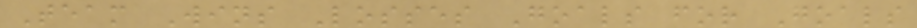Team Wins Losses Goals for Goals
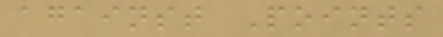against Points
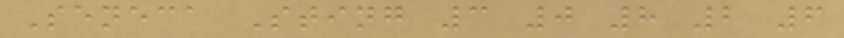Seneca Sting 3 0 8 2 6
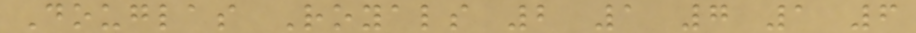Douglas Royals 2 1 7 1 6
